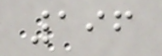196
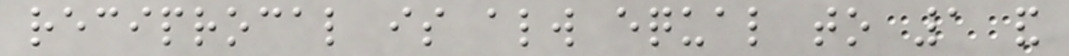reciprocal is always equal to 1 and
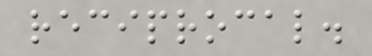reciprocal.
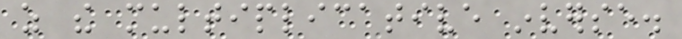as the multiplicative inverse.
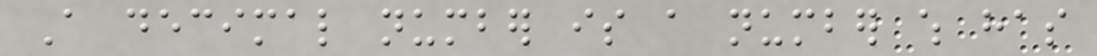A decimal number is a number which has
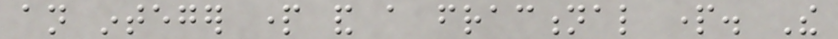an integer part and a fractional part. The
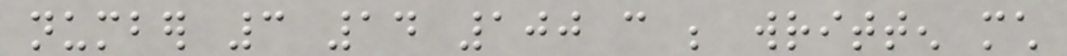number 3 14 100 can be written much
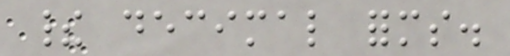their decimal forms.
